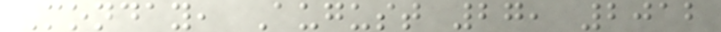Monday, August 27, 2012
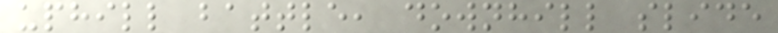uphill battle, downhill slide
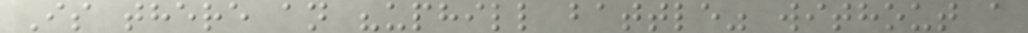Is there an "uphill battle" without a
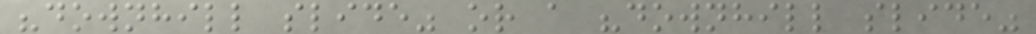"downhill slide" or a "downhill slide"
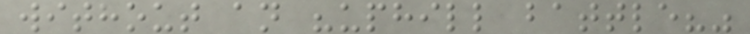without an "uphill battle?"
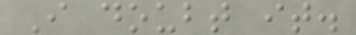I doubt it.
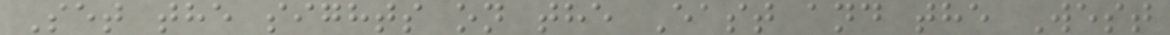Set the sights on the East and the West
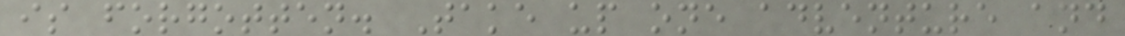is forgotten. Take up one adventure and
